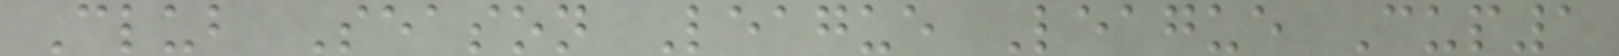Club Season League League Cup1
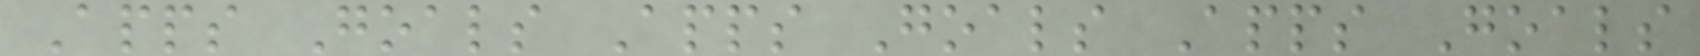Apps Goals Apps Goals Apps Goals
